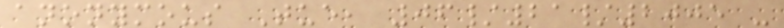anonymous Tue, 06/21/2005 -
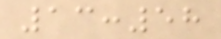13:58
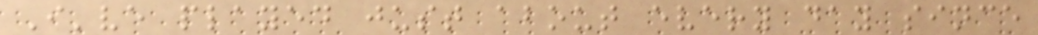I've played just about every day since
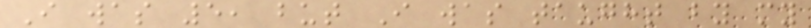I was 5, but I was taught by my
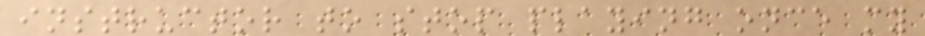instructor to stop playing once my
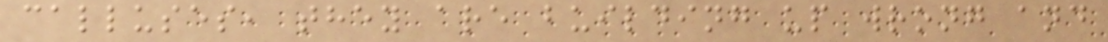calluses, they are building up wrong and
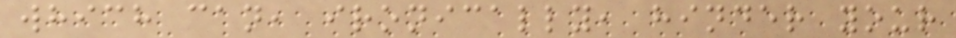which can, ironically, hinder your
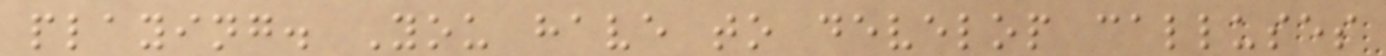playing. You have to develop calluses
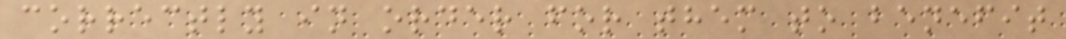correctly in order for them to benefit
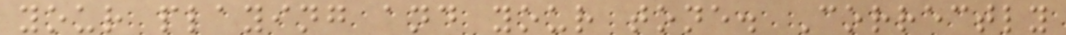your playing and your tone. Correctly
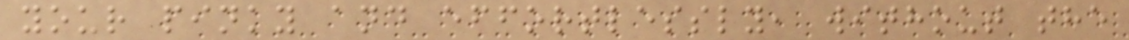your pinky and effortlessly, without the
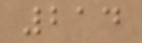214
